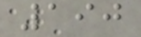190
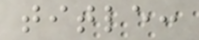title:
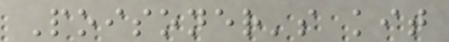Poisoner's kit
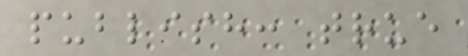publish: true
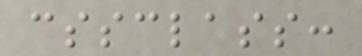cssclass:
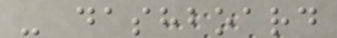- dashboard
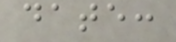date:
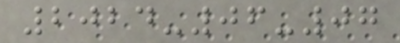2024-06-07
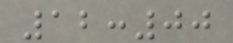12:00
